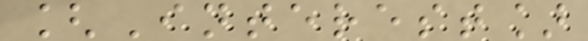[Interest]
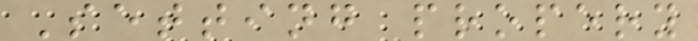Setting propery
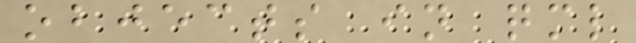objects in qml
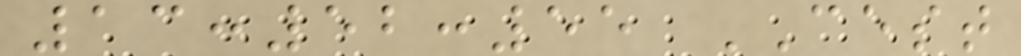13:52:55 CEST
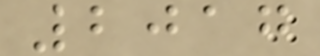2017
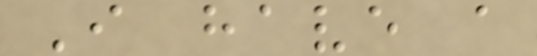I have a
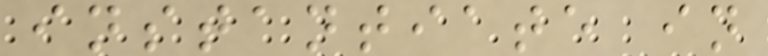instantiate in
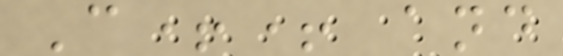C++ and
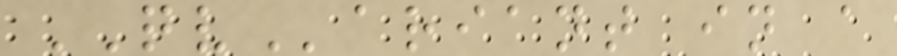QVariant in a
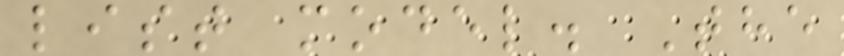list model. The
